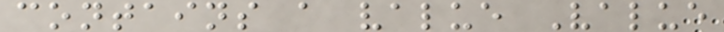contains a value Value
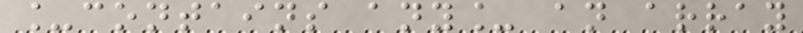_contains any_ an array
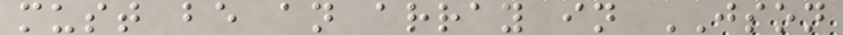must be an array in JSON
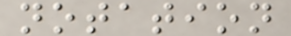notation
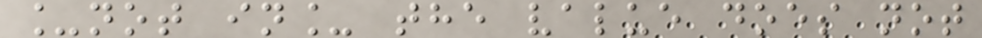_not in_ the value does not
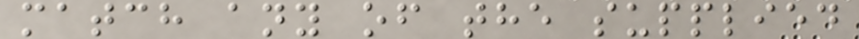match any of the supplied
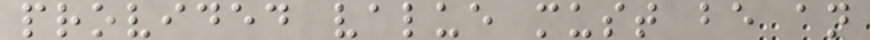provided value must be an
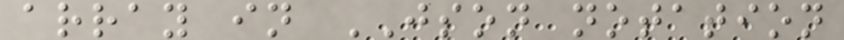array in JSON notation
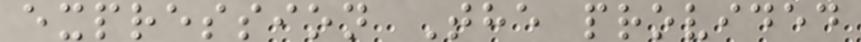expression The provided
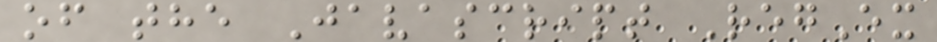of the Javascript RegEx
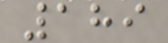189
